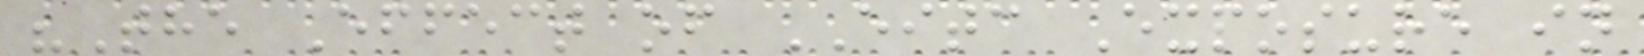"The Effect of EITC Exposure in
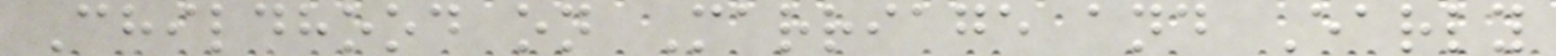Childhood on Marriage and Early
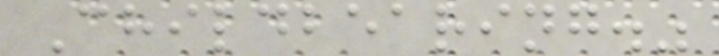Childbearing."
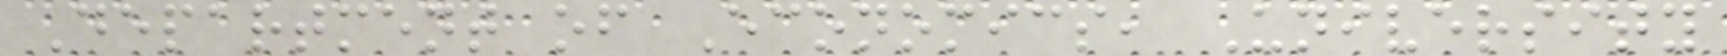Department of Economics, University
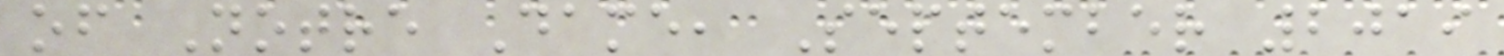of Notre Dame, September 2019
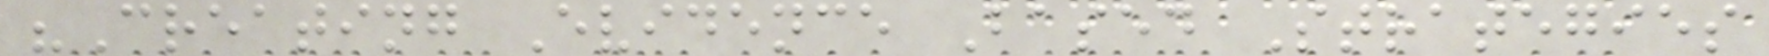"Creating Evidence Based Strategies
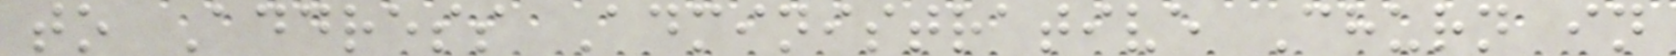to Address Administrative Churn in
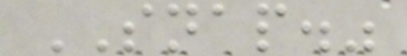SNAP."
